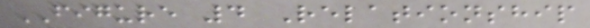FIGURE 4 Relationship
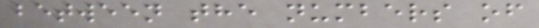between the numbers of
